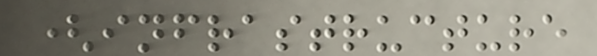(infrastructure
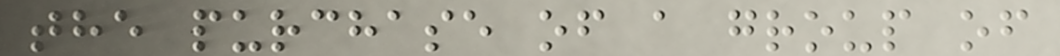the purchase of a group of
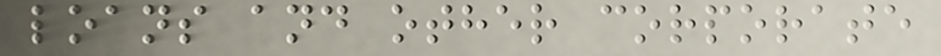loans and other corporate
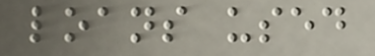loans used
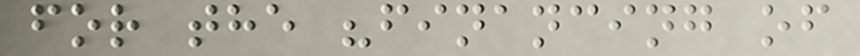for the "financing of
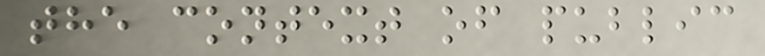the context of public
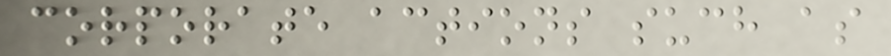corporate actions such as
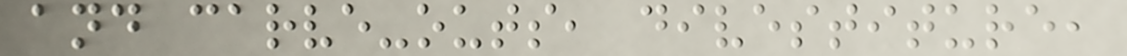and carve-outs, divestiture,
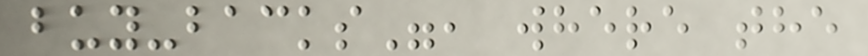buy-backs", where the
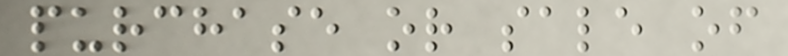purchase or sale of
